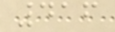416
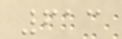613
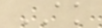AK
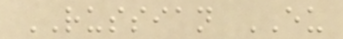RUSSIAN EU
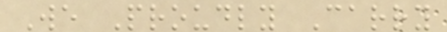We Proudly Carry
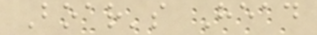Boar's Head
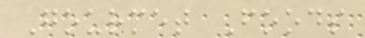Gourmet Foods
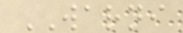WARNI
